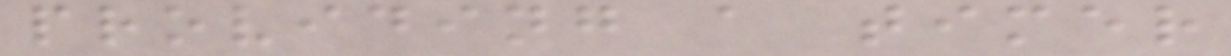providing a timer
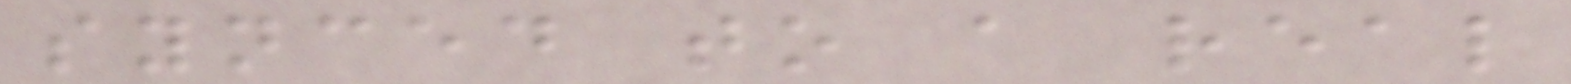synced to a real
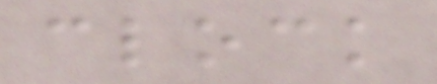clock
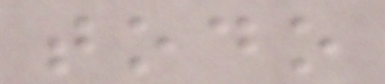todo
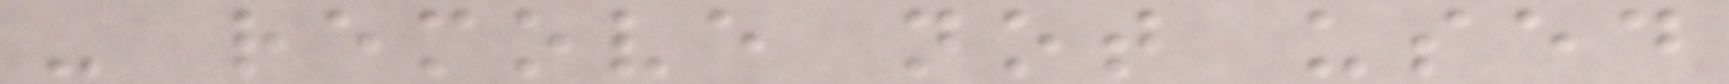- remove not used
